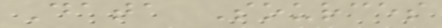Data Sources
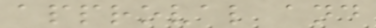approval and
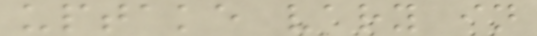uptake vary in
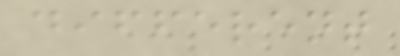different
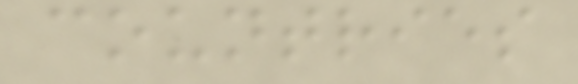countries
